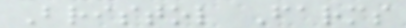Bristol Farms
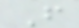F
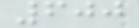600
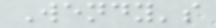Wendy's
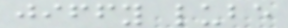jiffy lube
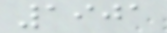1901
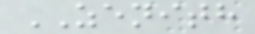ZENITH
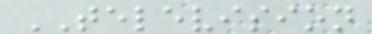TELEVISION
